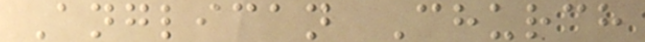Anglican Church
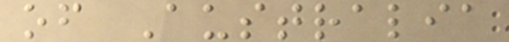of Australia
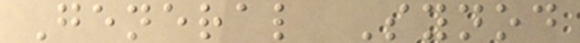General Synod
